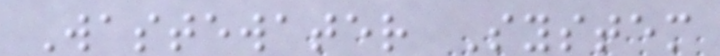Wastewater System
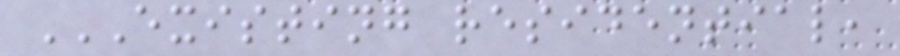EXISTING RESIDENTIAL,
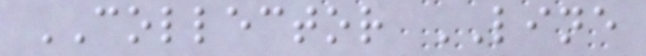COLLECTOR LINE
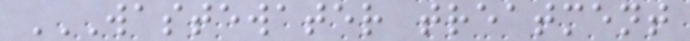WASTEWATER TREATMENT
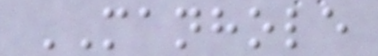MANHOLE
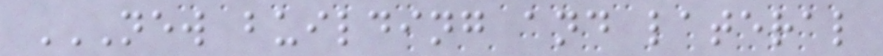NEW BUILDING AND LATERAL
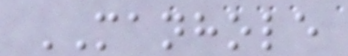MANHOLE
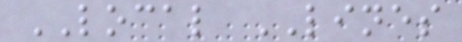LOCAL LINES
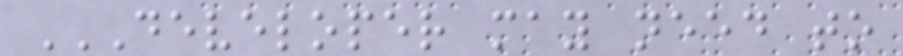DEVELOPER MAY NEED TO
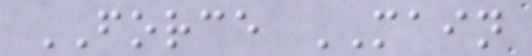FORCE MAIN
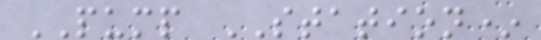PUMP STATION*
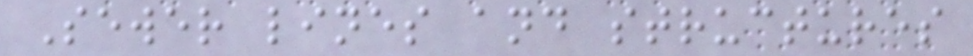Sewer lines and structures
